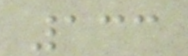133
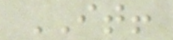IT!
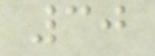30
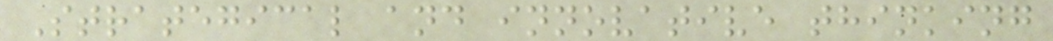Strategical and innovative thinking
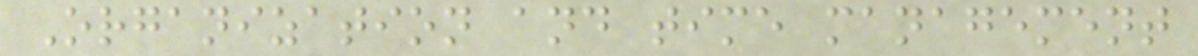Organization and time management
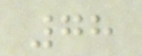78
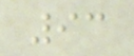93
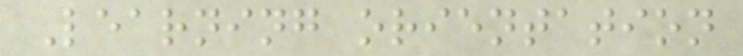Learning orientation
